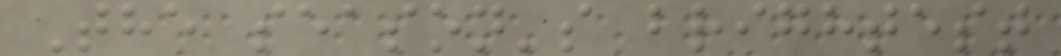The season's brightest
